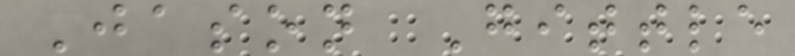Jason Gittle
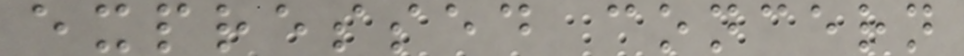expressed concern
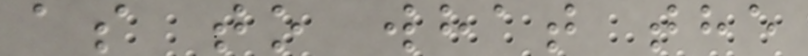as to what the
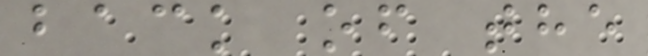back of the
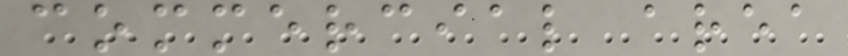commercial area
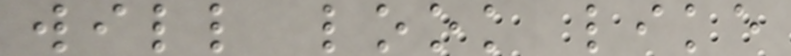will look like
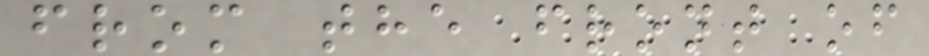from the front of
